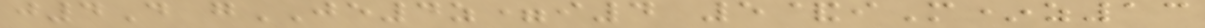j4D gJE4z=i4 5&iM*z13
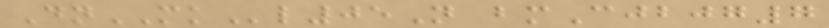DnMKl05N bmCjbjg7
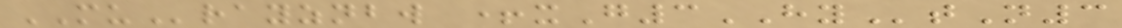MUrayznbw +xG3HYtN3
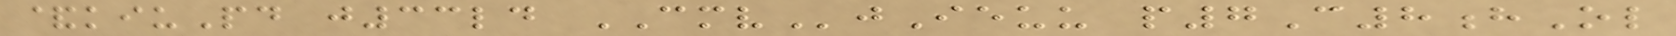&kiuPd j33ld CMVjIeuu p7C8hOl
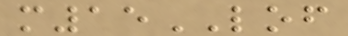m15LOF
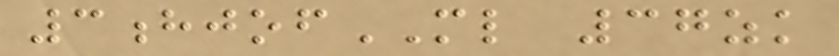3hjofML 37zk
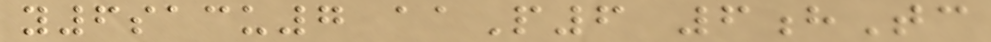y6sacu7 aaP6 6hTc
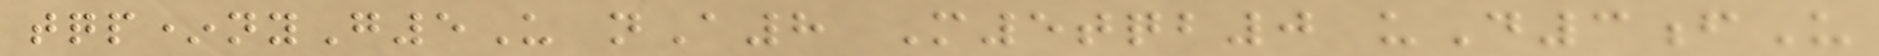tqp*nyG5U nA8 M5tqb0 uD3fU
